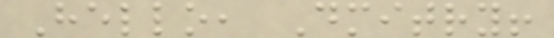Hello, Dmitry!
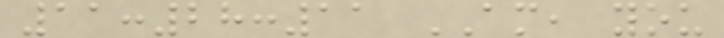11:28:11 AM, you
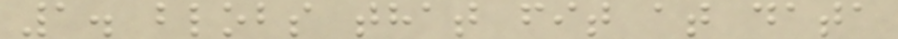1. blobs that fit at data
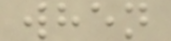when
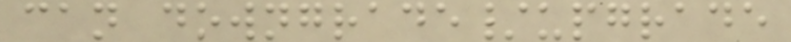can downgrade/upgrade
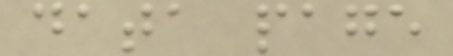data page
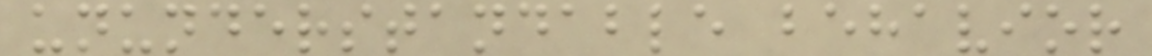ununderstandable behavior
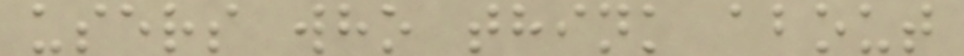users who think about
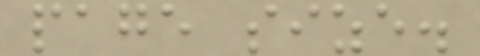page size.
